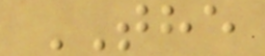THE
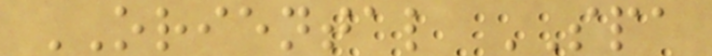ORIENTAL SPA
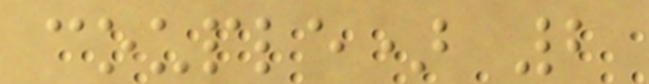couple) 2
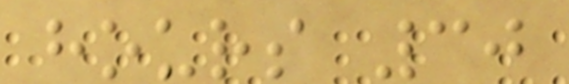hours 30
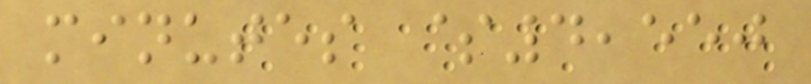minutes $4,550
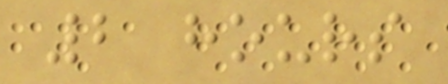2 hours
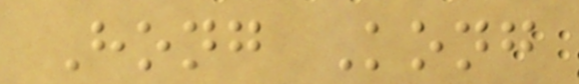Hong Kong
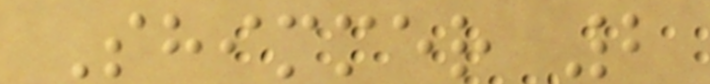Shimmer 2
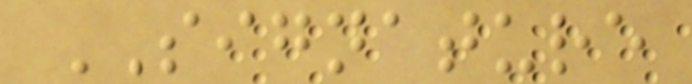SIGNATURE
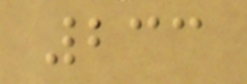233
